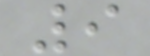9
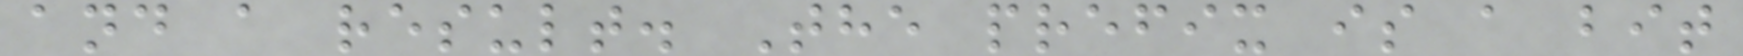and a result. The prefix is a bit
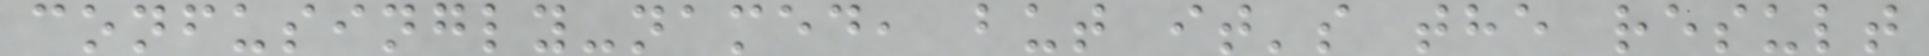confusingly-named, but it's the result
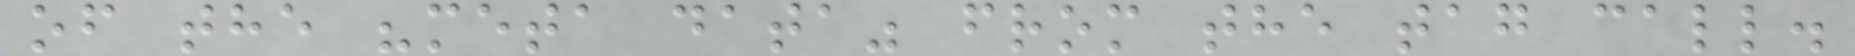of the "meta data" from the tag call.
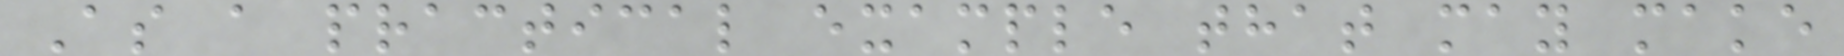As a practical example that may make
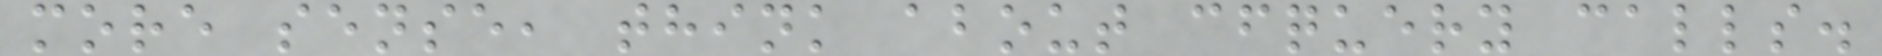more sense, think about cfquery calls.
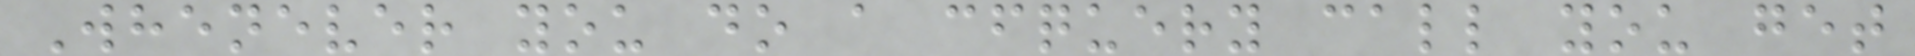Whenever you do a cfquery call you get
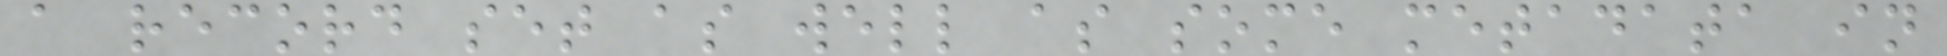a record set as well as some metadata in
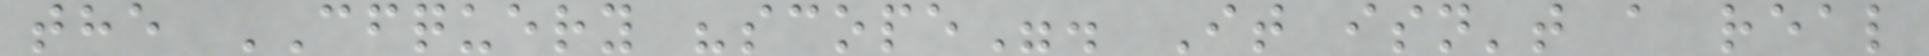the CFQUERY "scope". It isn't a real
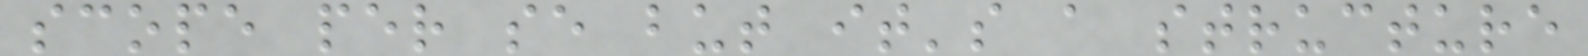scope per se but it's a structure
